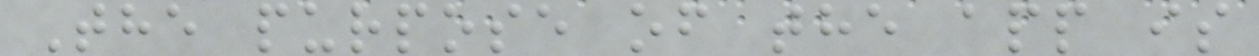The purpose of the app is
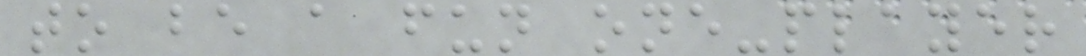to be a fun one-player
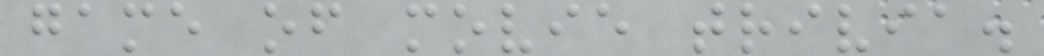game of movie trivia.
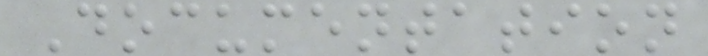Documentation
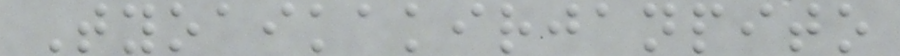Tyoaikakirjanpito
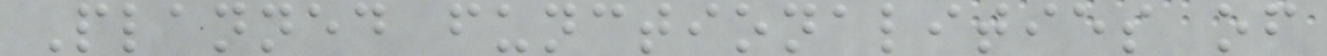Planned functionalities of
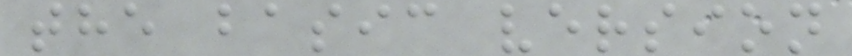the basic version
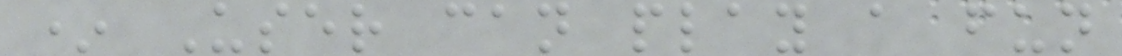* User can play a fun
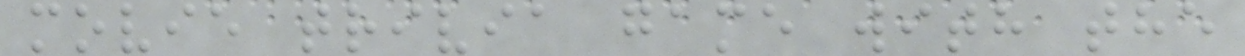movie trivia game with the
